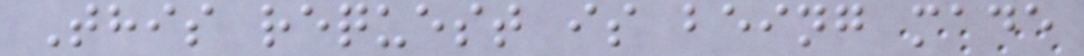This request is being made
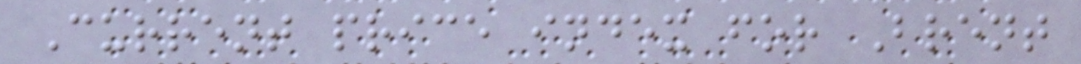Current price index for Brent
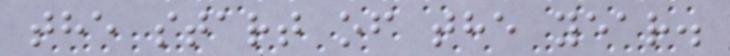the start of the year.
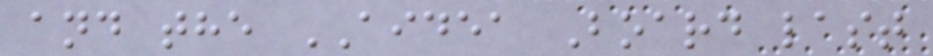and the AIDEA Board last
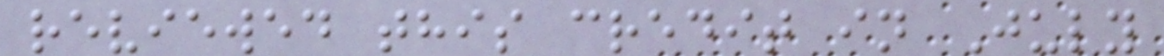reviewed this credit in July
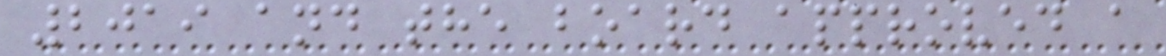2019 and the board approved a
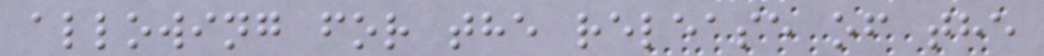allowing for the release of the
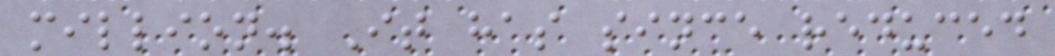million. It has since reduced
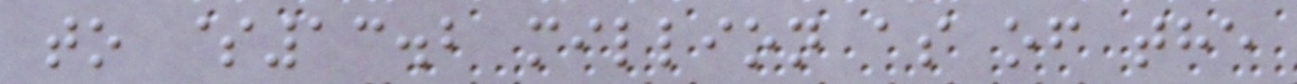to $13.2 million as of the
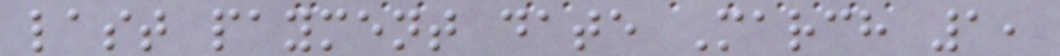last payment date March 1,
